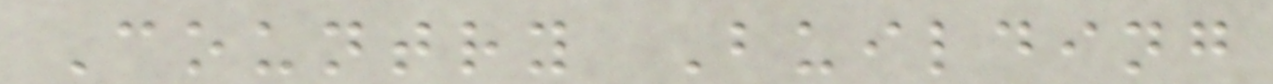Country Building
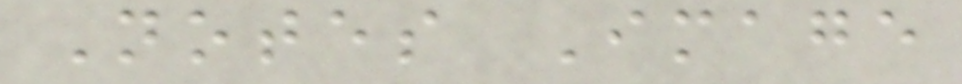Notes Image
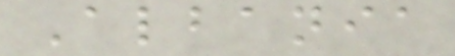Albania
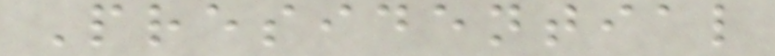Presidential
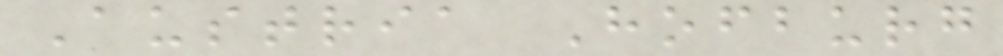Austria Hofburg
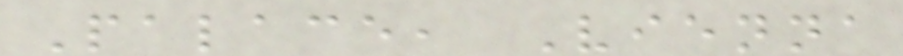Palace, Vienna
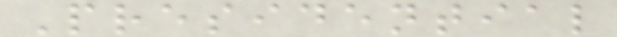Presidential
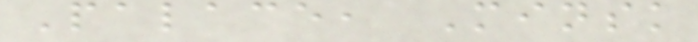Palace, Minsk
